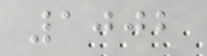1002
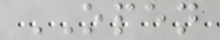OPEN
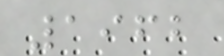1962
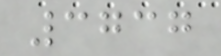3737
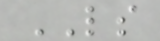LS
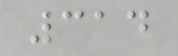314
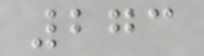273
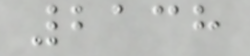2138
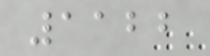1122
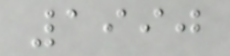1990
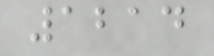1214
